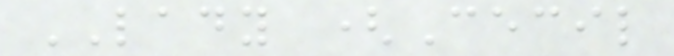LADY (Cecil
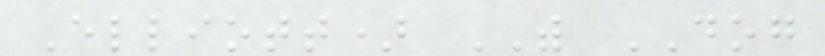Elliott) WITH DOG
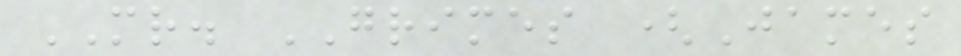MR. GRIMES (James
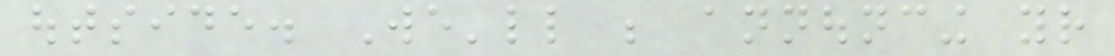outside. We'll be announcing your
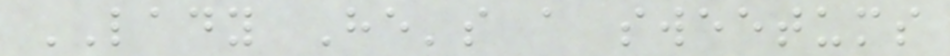LADY He's a sweetums
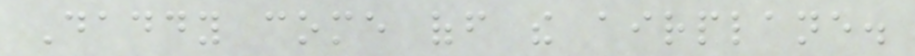Daddy come off the airplane.
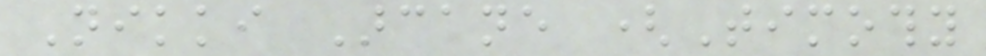Nikki Arcane (Timothy
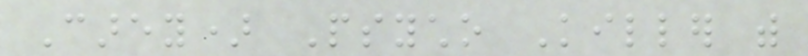Carey) Psycho Killer with
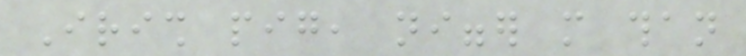Irish pig, nigger more than
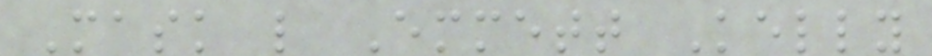Mask like Emmett Kelly
